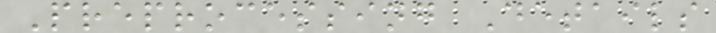Preprocessing Details
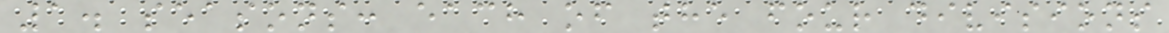1. seasons: each of the four divisions
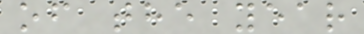of the year
